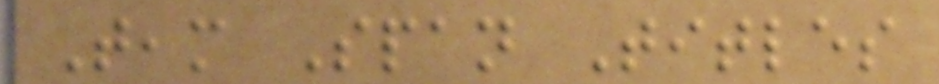Team Span Titles
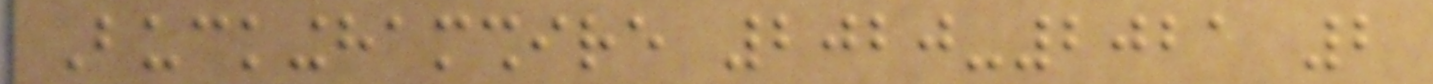Buckinghamshire 2020-2021 2
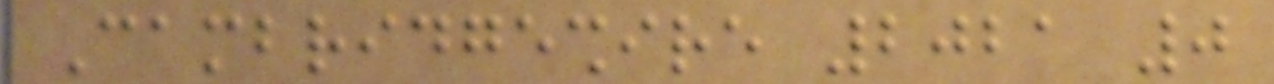Cambridgeshire 2021 0
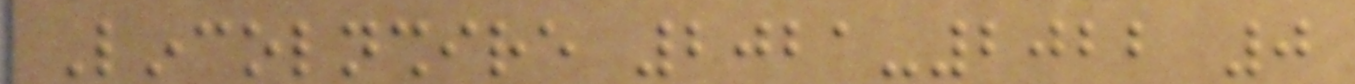Lincolnshire 2021-2022 0
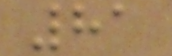81
